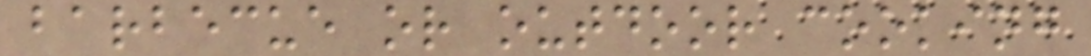barbecue or outdoor cooking
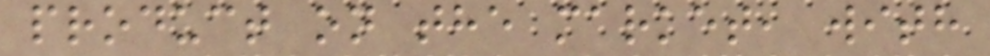product on the market, with
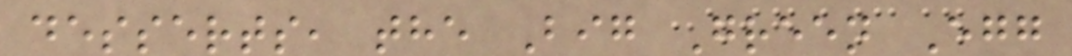desserts, the Big Green Egg
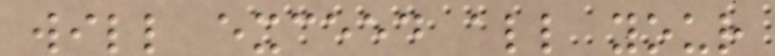will exceed all your
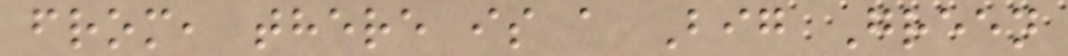from, there is a Big Green
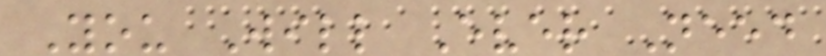You Will Ever Need
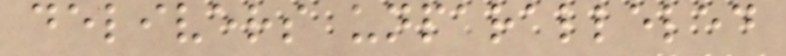delivers unparalleled
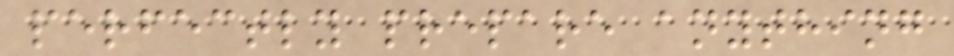perfectly prepare anything
